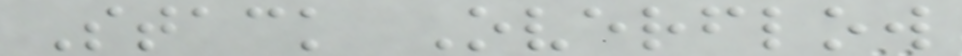Stack Overflow
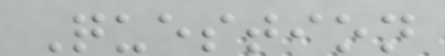Question
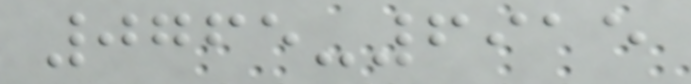0765-6915
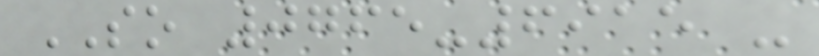SO 0765-6915 -
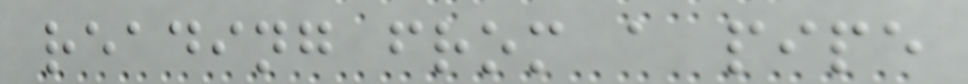reading from a pipe
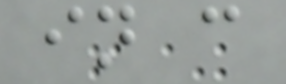in c
